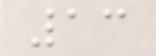13
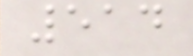514
